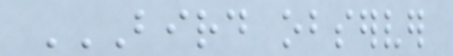BIRD OBSERVER
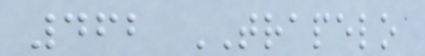462 TRAPELO
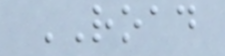ROAD
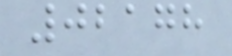02178
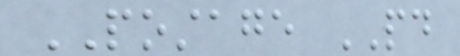POSTAGE PAID
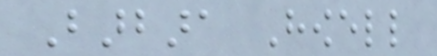Barbara Howell
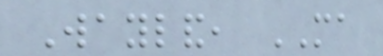Wayland, MA
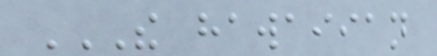THE HAWAIIAN
